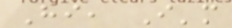Hi, I'm
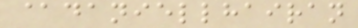@daniellhairan
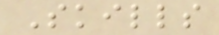Skills
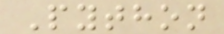Python
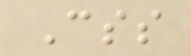Css
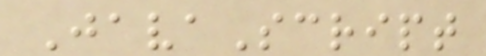JavaScript
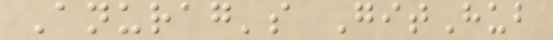Anurag's GitHub
